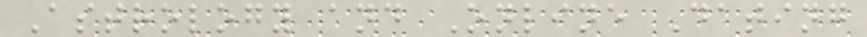Astrology and Online Dating
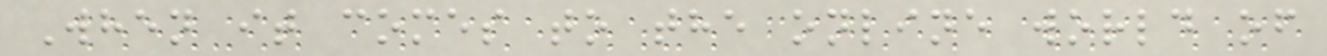When it comes to the online world of
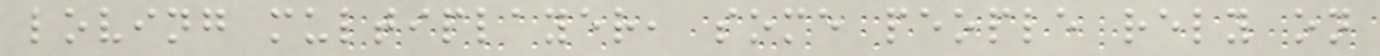loving multiplayer, some people rely on
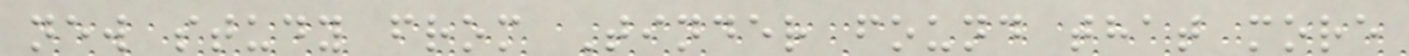new study from Tinder found that more
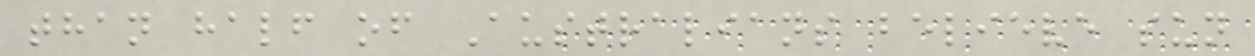than half of Australians believe sun
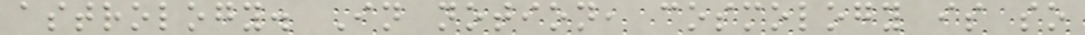astrology. In notion, cosmology is so
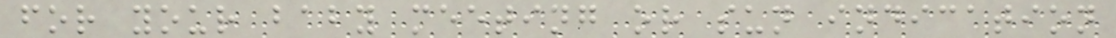for your baby meeting or sun indication
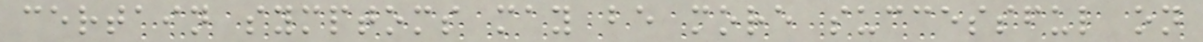certain symptoms may be more successful on
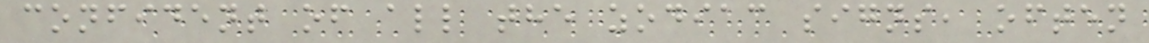confident of all the zodiac signs, often
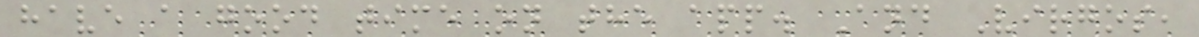have a good time on the app. And Virgos,
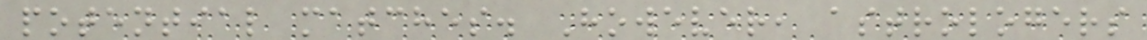potential matches. However, astrologers
